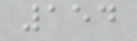154
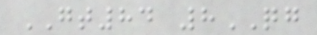GT84 8QG
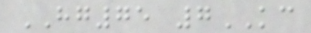HG75 7KC
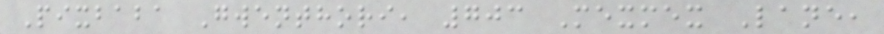Pixbaba Gwenthori, 703 Mexmex Lane,
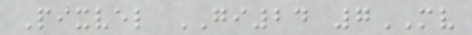Pixvel GI24 7MV
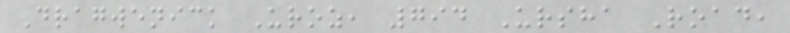Dragwenick Uroz, 794 Ursha Road,
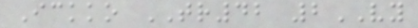Ickko TR42 2VY
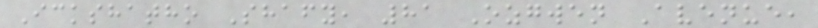Ickshatho Shafy, 81 Ozgwen Avenue,
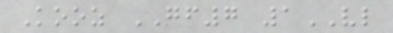Kooz GF7 1VL
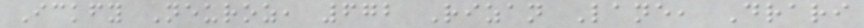Ickfy Neuroz, 672 Rizan Lane, Drari
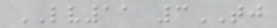LV11 3TJ
